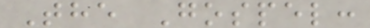The Gospel:
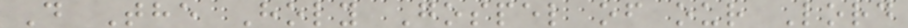D The Holy Gospel of our Lord
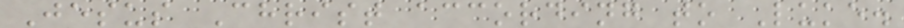Jesus Christ according to Luke.
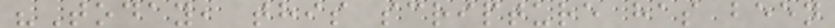"Today, this scripture has been
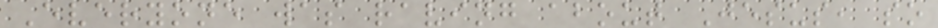Everyone was raving about Jesus, so
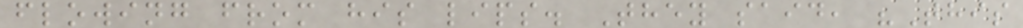flowing from his lips. They said, "This
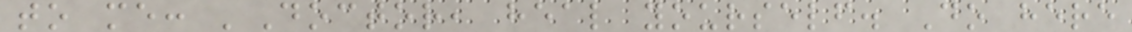to me: 'Doctor, heal yourself. Do here
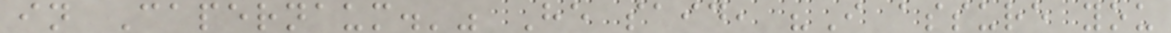in Capernaum.'" He said, "I assure you
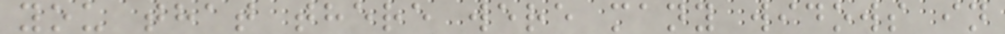you that there were many widows in
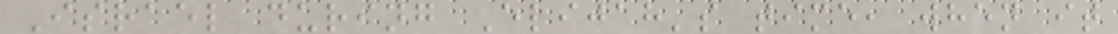Israel during Elijah's time, when it
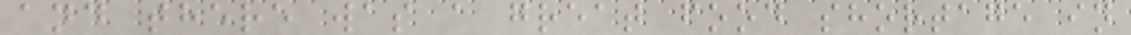and there was a great food shortage in
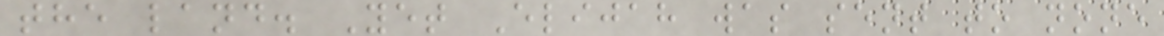the land. Yet Elijah was sent to none
